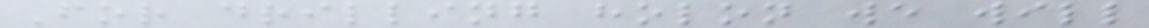For drilling holon we will
